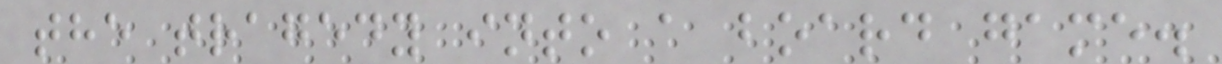the tragedy into a board game.
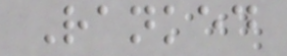Ranked
